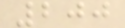200
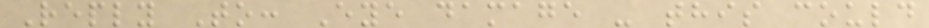Reply To: Eye damage - this could
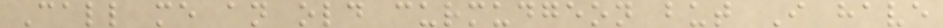Call me an old curmudgeon but I have
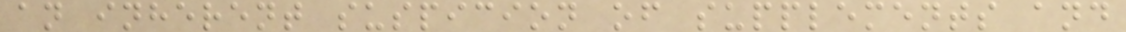an inherent suspicion of supplements and
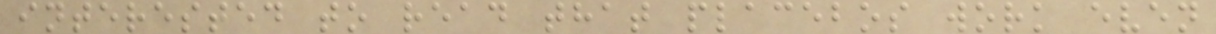interested to read that placebos work even
